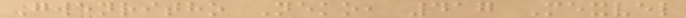Gwenritho Neko, 417 Mexvel
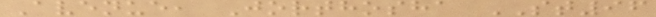Avenue, Jorthosha ST96
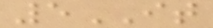5IT
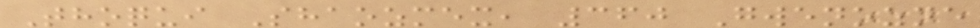Thoqui Shaozmex, 360 Gwenozne
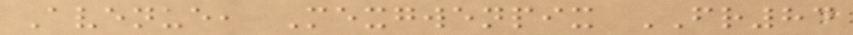Avenue, Mexgwenpix FR84
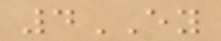4EY
